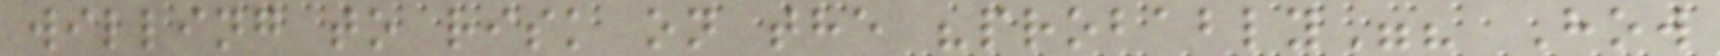willing to risk on the "probably"? How
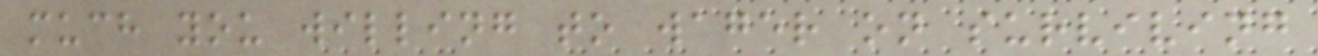much you willing to wager on surviving
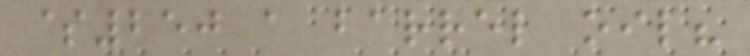$250 a barrel oil?
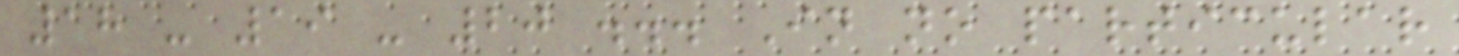18 - 19 - 20 ... In no particular
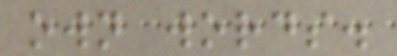own words.
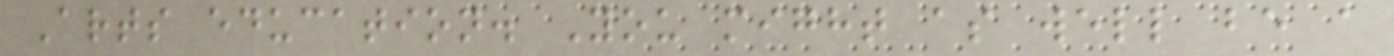Arts education. You might as well be a
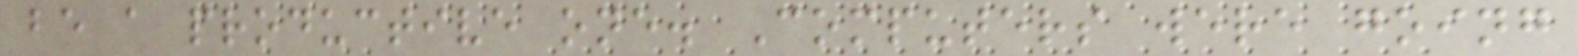be a productive one. Computers were going
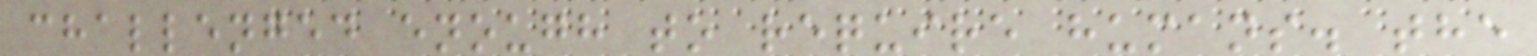challenged enough to require humans. the
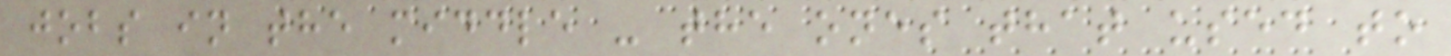jobs in the middle - the ones that used to
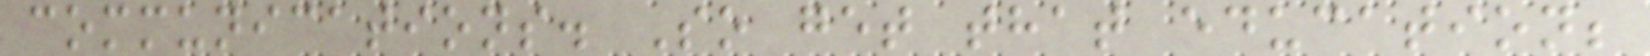communications. So get that education;
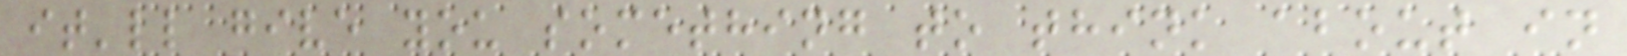it'll give you something to think about in
